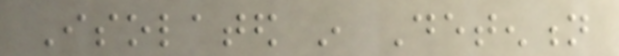Isolated in Detention
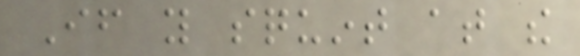If you squint at the
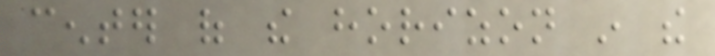center of the horizon in the
